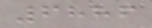6886
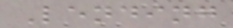Lending
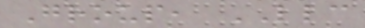Group, LLC
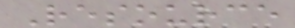Resource
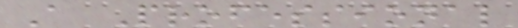A Professional
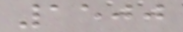1500
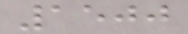1500
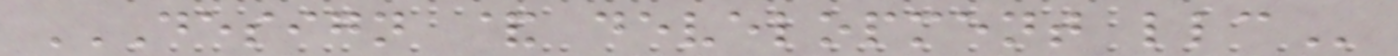DESIGN & DEVELOPMENT LLC
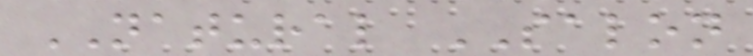NATURAL SALON
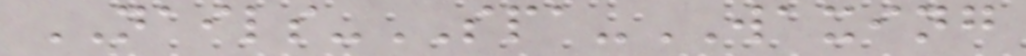NAILS-SPA-WAXING
